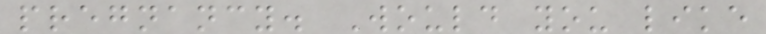pregnancy. Would you like
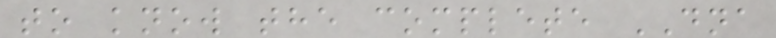to know the complete DNA
